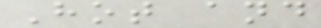Hot and
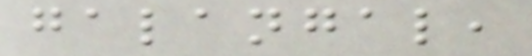galangal,
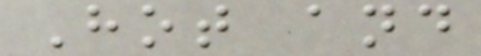Hot and
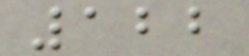122
